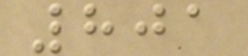801
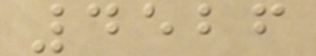4526
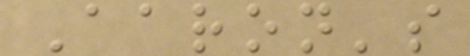Aaron's
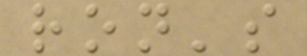ron's
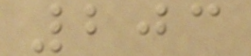203
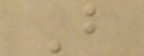B
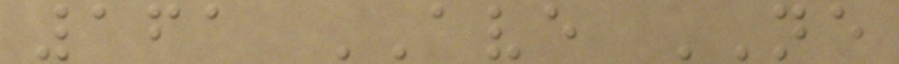161 AVE NE
